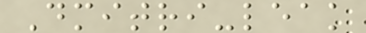Dmitri-leak
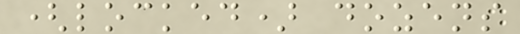(locked) dozens
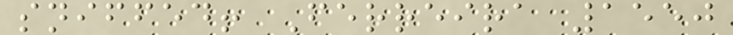sniffed! Ferreira 1550
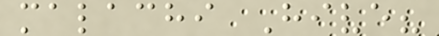malachi Hive?
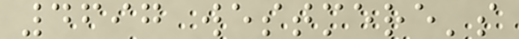4697 westmere's
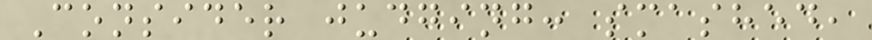Consider judging: smashed,
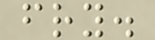fry.
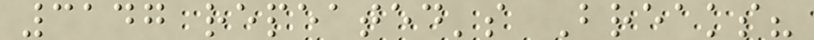3147 repeated's Breaks?
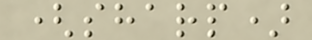(sharp)
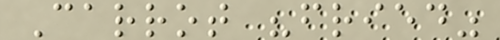Carrot "fried"
